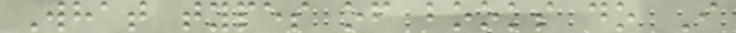What types of books do I
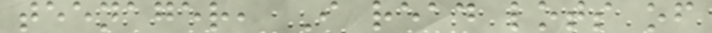teenager, I read lots of
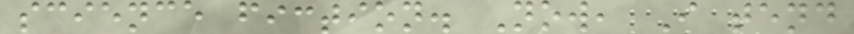science fiction. Now, I tend
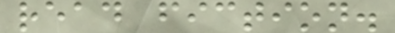read fiction.
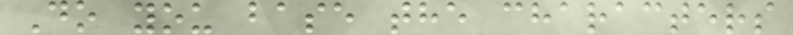Do you base the characters
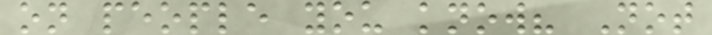on people you know? Not
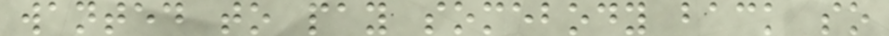wanted to pay somebody back so
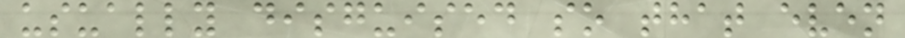usually disguised so that even
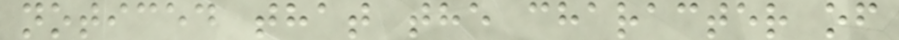noticed that the character of
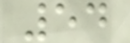54
